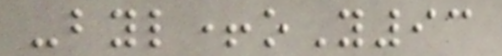-byl+oY93
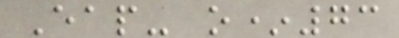Eap- o*73
